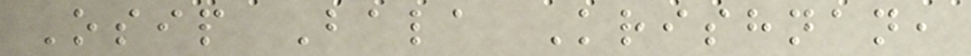Osip Bala Krishnan,
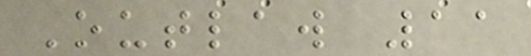Outlaw 11
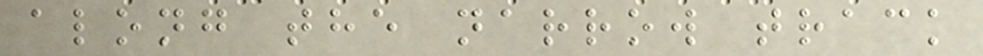along the narrow track
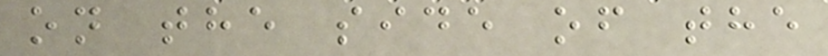on the side of the
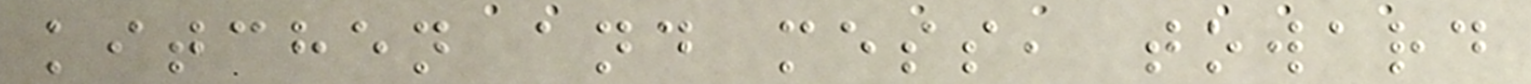kitchen and mess, toward
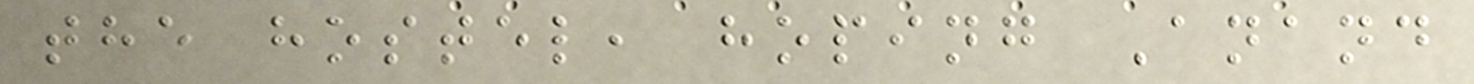the hostel, hoping Anand
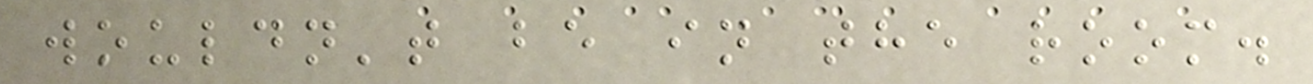wouldn't be in the room.
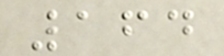164
